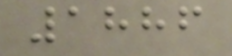1886
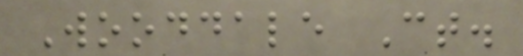Wooddale Ct.
